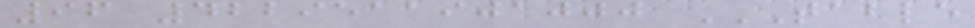96 4229511901000 TABLE
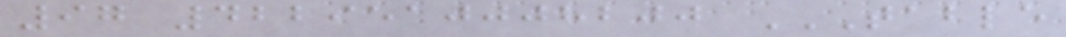97 4229510008200 TABLE
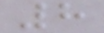8
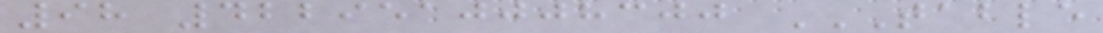98 4229510008300 TABLE
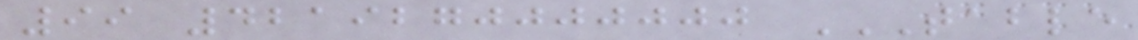99 4219270000000 TABLE
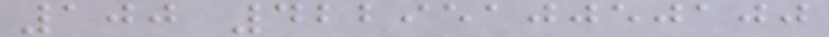100 4229510050100
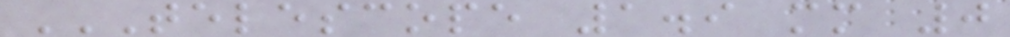TELESCOPE 1.9 MM 0
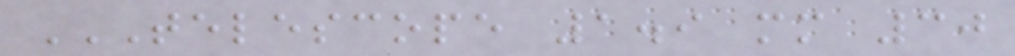TELESCOPE 1.9 MM 30
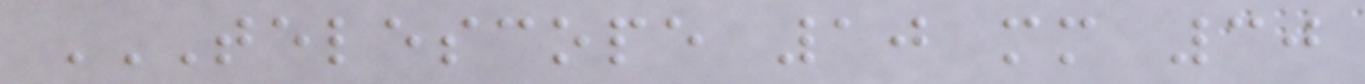TELESCOPE 10 MM 30
